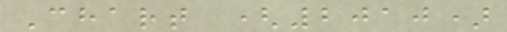Chart (2010)
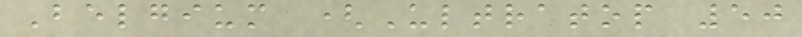Belgium (Ultratop 50
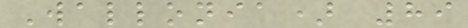Wallonia) 89
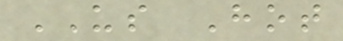US Hot
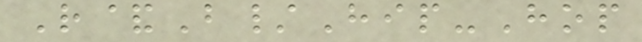R&B/Hip-Hop
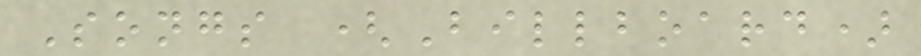Songs (Billboard)
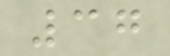37
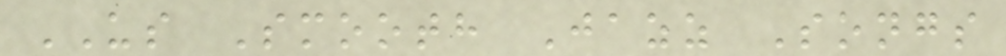US Smooth Jazz Songs
